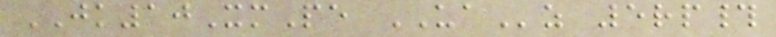JK10XmPe UAz 5rp#
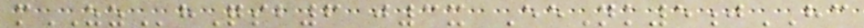mZZhQsb6 j3x EeNk5jHC
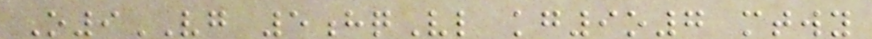O9VG 5hqVl kg9o7 mtwy
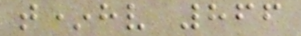t*hv 866
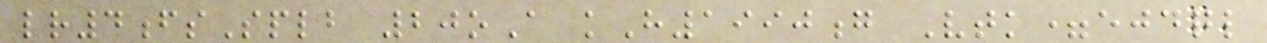lr4fsSplb 20oA kH1990g Vtk=ejdql
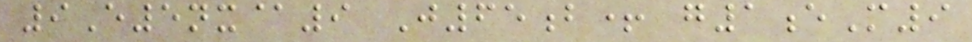9E5nx@9 J65b+ g1eM9
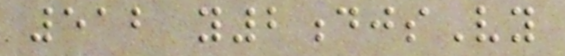512 y2djsVy
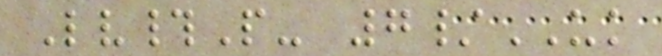Lv#P- 7/UK
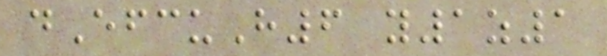dEfcuH6 y1z1
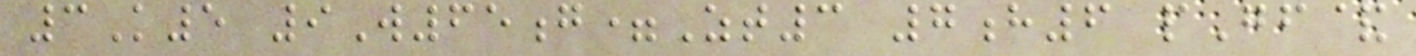3K5 9W65g=Zt3 7h6 pGf&
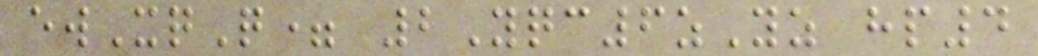ewXqQ= 2Yqc6zYz hp4
